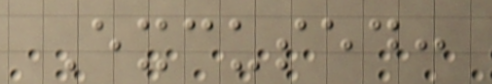Excused:
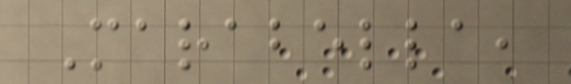Marabella,
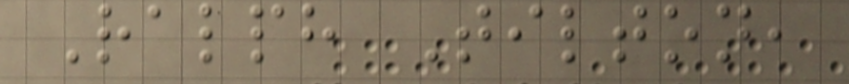Ralph Tilton,
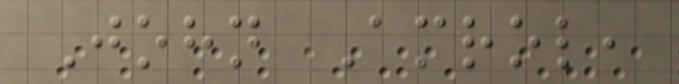John Amrol,
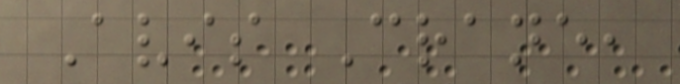Avis Crane,
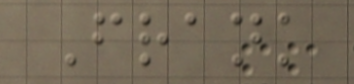Frank
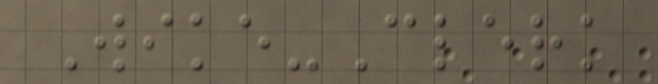Wike-Clerk
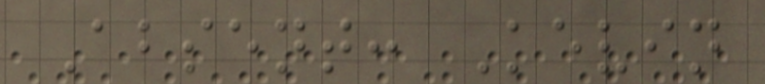Absent: Kevin
